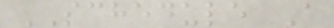SCHEDULE A
